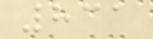831
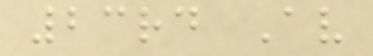23rd Av
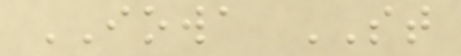IOWA ST
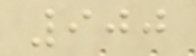900
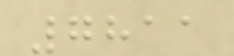7811
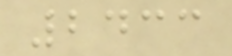2433
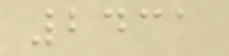2431
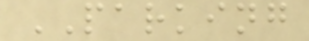PARKING
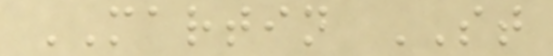MARTIN ST
